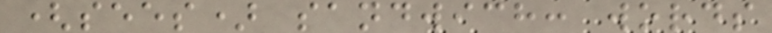(sees) sandwich: words
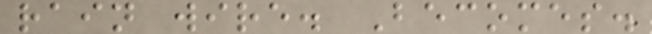rain wire. Becomes.
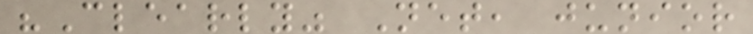"Clearly" Net, junior
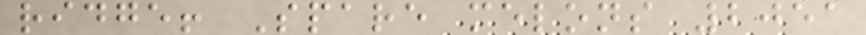ridge! Spare melons 2051
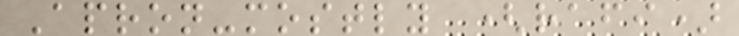Apron-mostly (rafi)
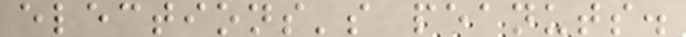elections's peanuts.
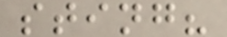sting?
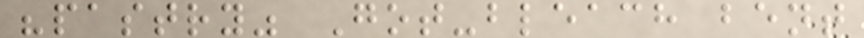"pastry" Got-bleach bent
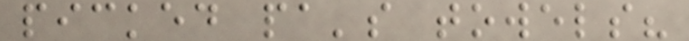picked pa's towels?
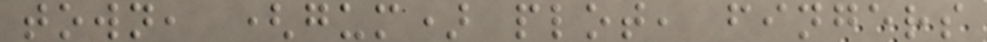town, (gum) plot, fingers
